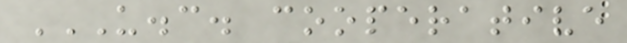U.C. COOPERATIVE
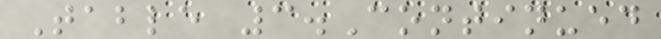Table 3.Continued
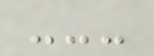---
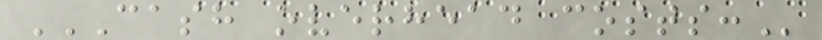CASH OVERHEAD COSTS:
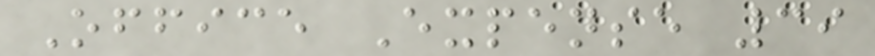Office Expense 39
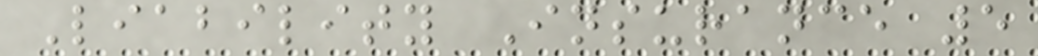Liability Insurance 5
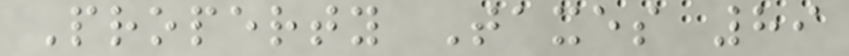Property Taxes 89
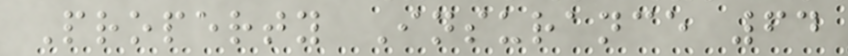Property Insurance 64
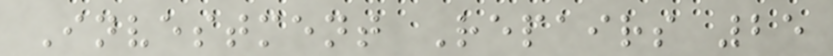Investment Repairs 25
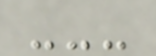---
